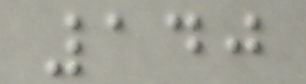140
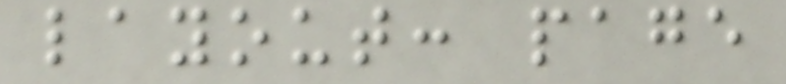layout: page
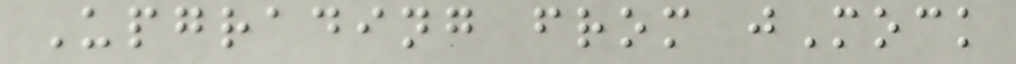Upgrading from jMock
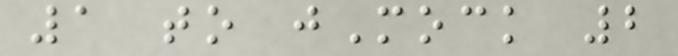1 to jMock 2
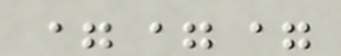===
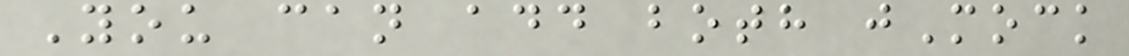You can add both jMock
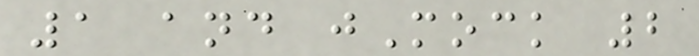1 and jMock 2
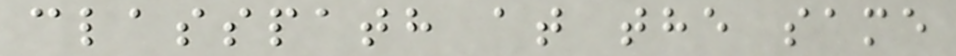classpath at the same
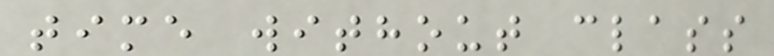time without class
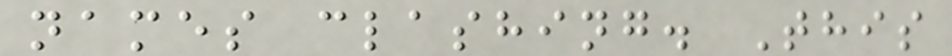names clashing. This
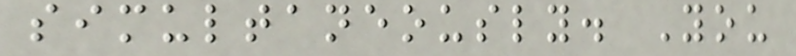simultaneously. You
